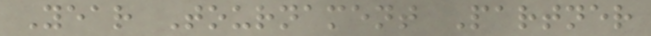Year Tournament Partner
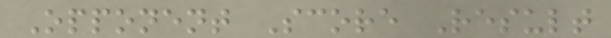Opponent Score Result
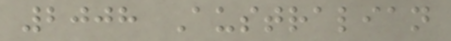2008 Australian
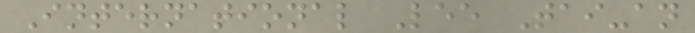International Lee Tai-an
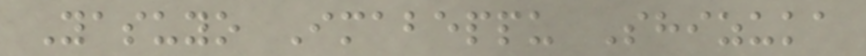Yasuyo Imabeppu Shizuka
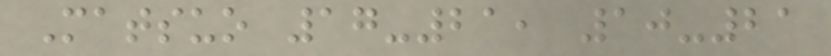Matsuo 17-21, 10-21
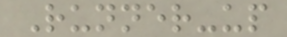Runner-up
